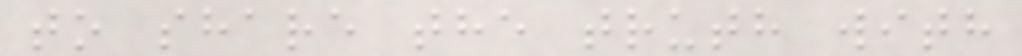to share the truth with
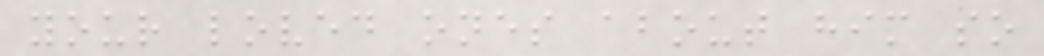your loved ones about him so
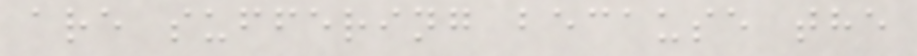are suffering because the
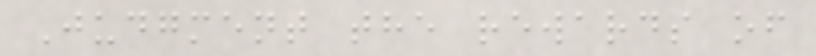Judgment the rewards of
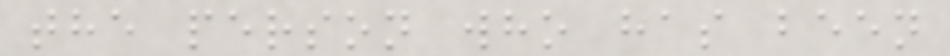the person who has been
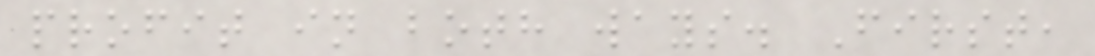profit in both ways. First,
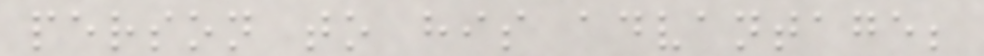person to his advantage;
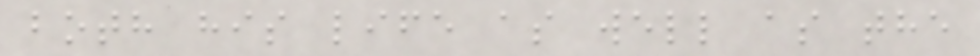both his life as well as the
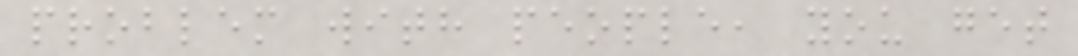problem with people, you get
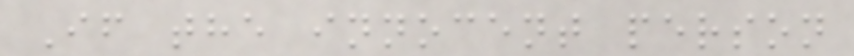If the innocent person
